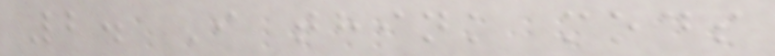2. I think mods
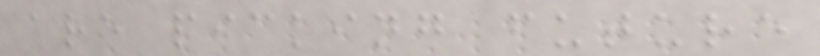are picking future
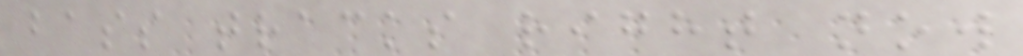bass tracks right now
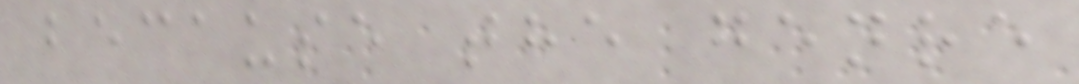because the genre
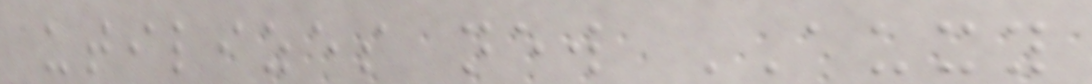utilizes new AUXY
